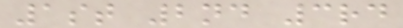1st 2nd 3rd
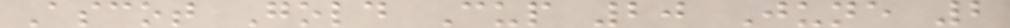Ascot Gold Cup 20 June 2
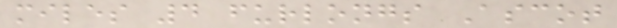miles 4 furlongs Ascot
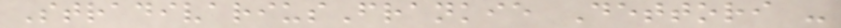StradivariusFrankie Dettori -
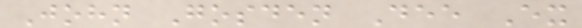John Gosden Dee Ex
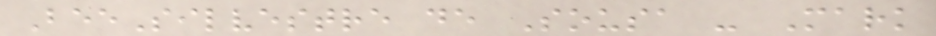BeeSilvestre de Sousa - Mark
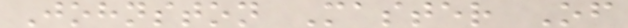Johnston Master Of
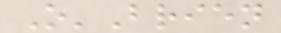O'Brien
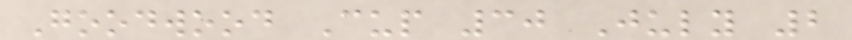Goodwood Cup 30 July 2
